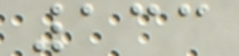133
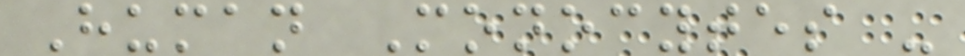Human Monocytes -
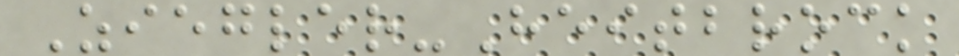Ziegler-Heitbrock
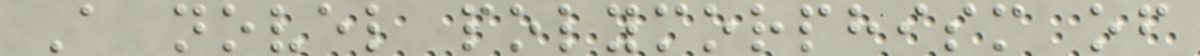A novel polymorphism of
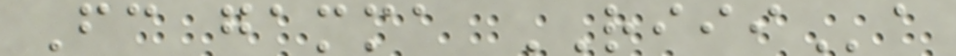Fc gamma RIIIa
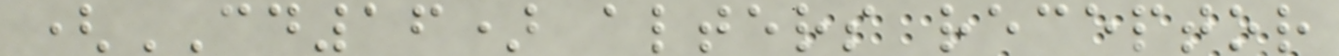(CD16) alters receptor
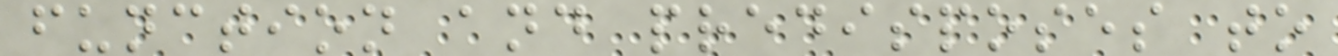function and predisposes to
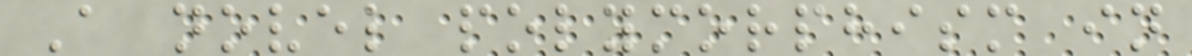A novel polymorphism in
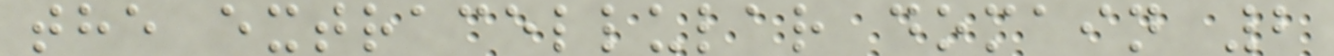the extracellular domain 2
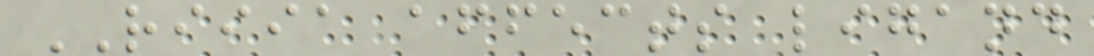RIIIA affects ligand
